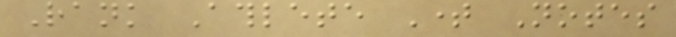Rank Athlete Time Notes
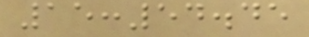15:54.45
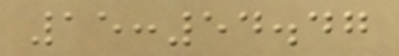15:54.47
